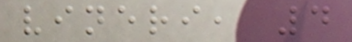vineri, 4
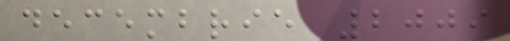decembrie 2009
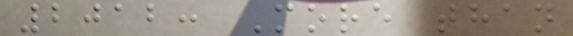2012: More than
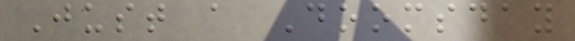Just a Doomsday
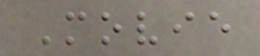Movie
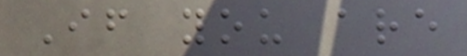If you are
